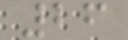26
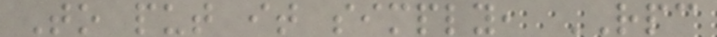To put it simply, RPC
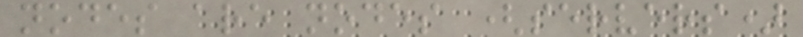nodes are nodes (servers)
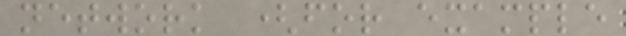network (for example
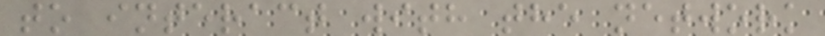to interact with the network
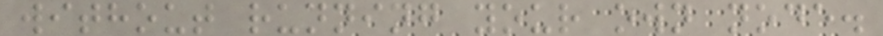without running your own node.
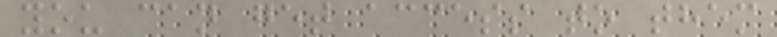you can get access to them
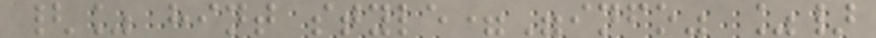{% hint style="info" %}
